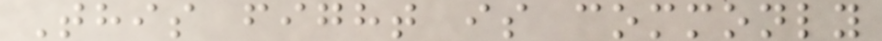This fight is commonly
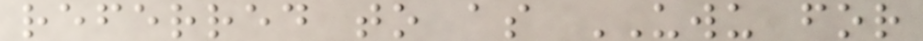referred to as UWU for
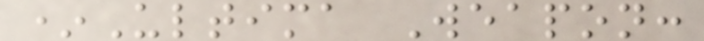*Ultima Weapon:
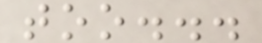too...
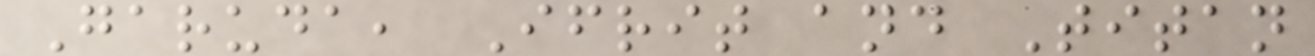Garuda, Ifrit and Titan
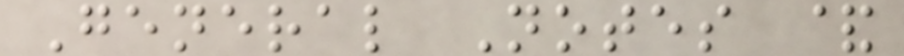General Notes &
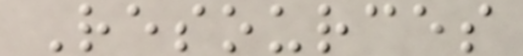Resources
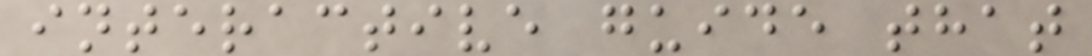interactive guide that
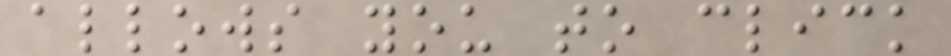allows you to click
